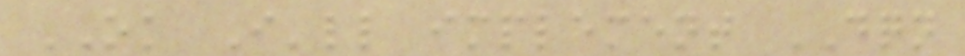OK I'll implement DQN
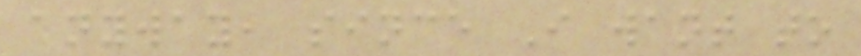anyway, since I want to
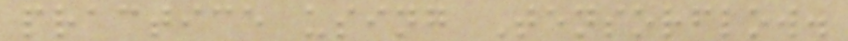practice using Tensorflow.
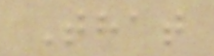That
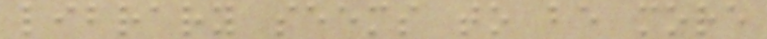library seems to be more
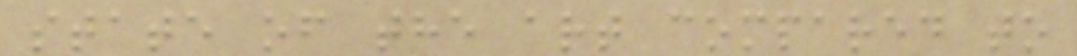state of the art compared to
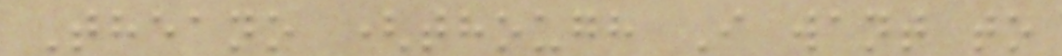Theano (though I want to
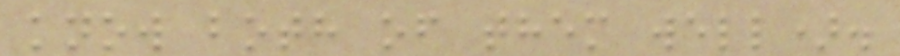know both of them well).
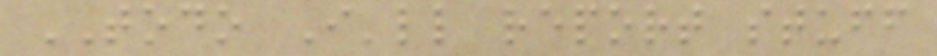TODO I'll report stuff
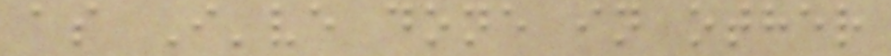as I've done in other
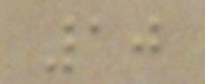10
